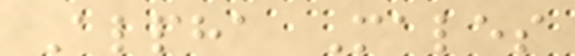Alpha Males
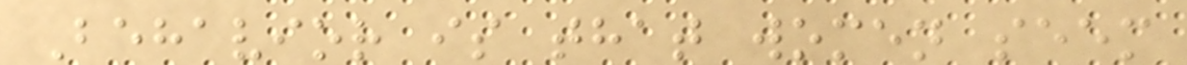Behavior is that women seem
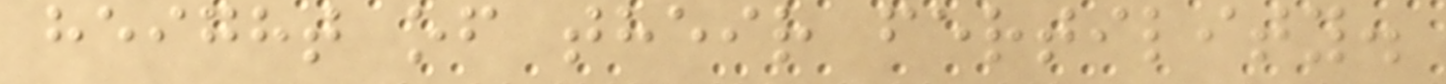height of their fertility.
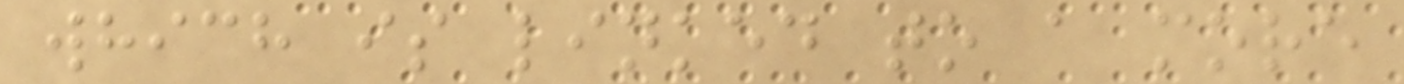which is linked to a more
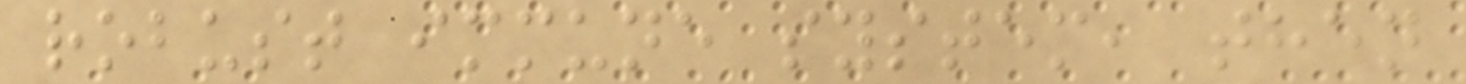robust immune system, then
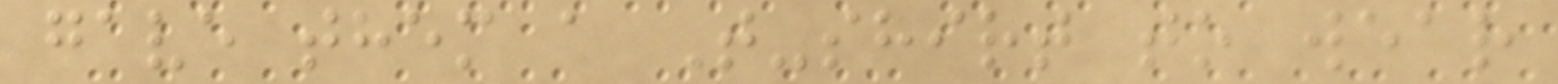gave them a T-shirt to wear
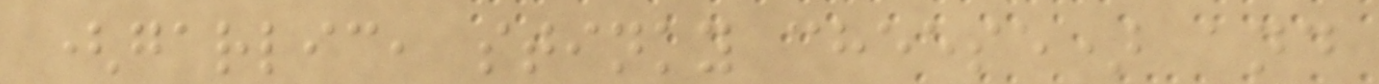(garlic, stinky cheese) and
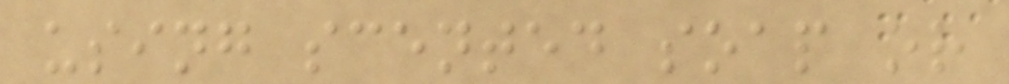using scented soap or
